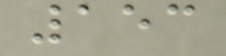153
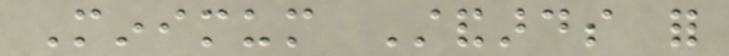Minimum Standards for
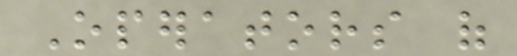Operators of
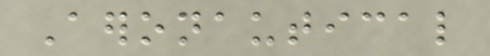Aeronautical
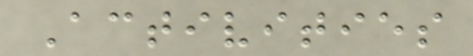Activities
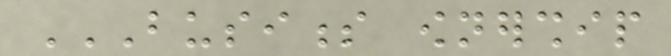BUSINESS OWNERSHIP
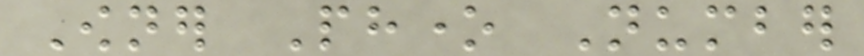Owner Phone Number
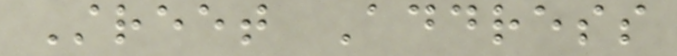Street Address
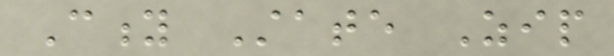City State Zip
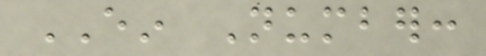EIN Number:
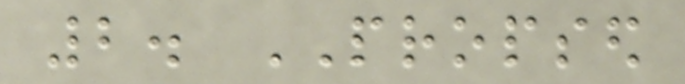2. PROPSED
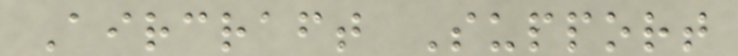Aircraft Support
